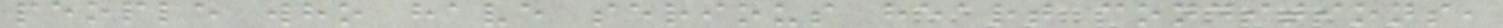people who have serious heart conditions,
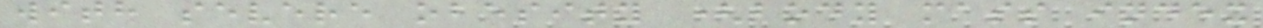with severe obesity (body mass index
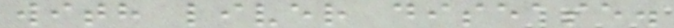with liver disease.
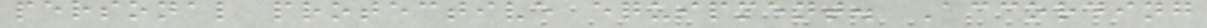personal protective equipment. According
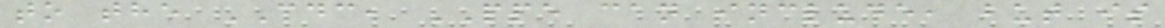to the CDC, PPE can include, but is
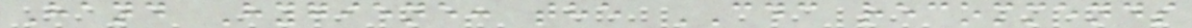Hand Hygiene: the CDC recommends
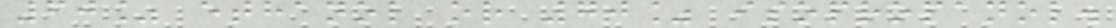60% ethanol or 70% isopropanol.
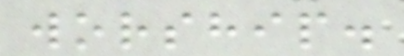worship.
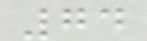74
